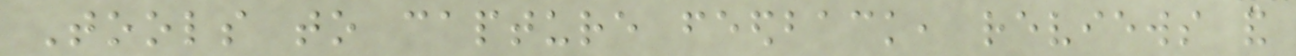Tools to capture feedback, reviews and
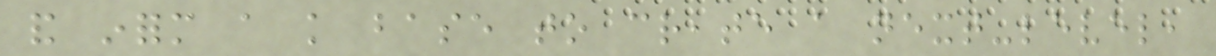and inform a knowledge base to create a next-level,
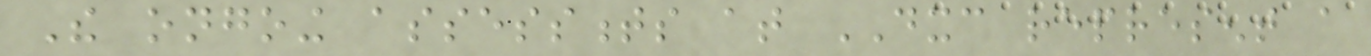The ongoing assessments at DXC represent a
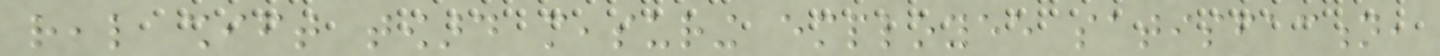real shift toward measuring employee satisfaction,
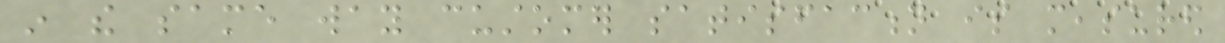in the same way customer satisfaction is measured
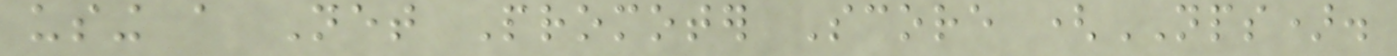using a Net Promoter Score (NPS).
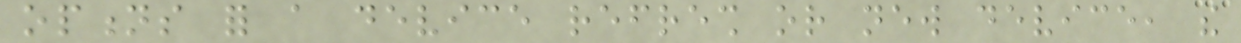options for a device refresh or new device, the
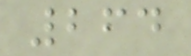264
